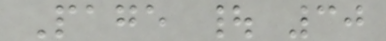Page | 30
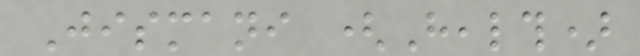Jismani (Health)
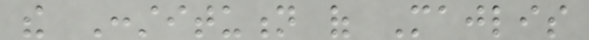the Constitution of Majlis
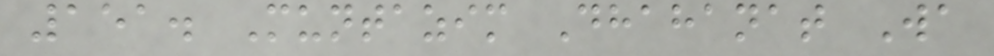151. Muntazim Dhahanat Wa
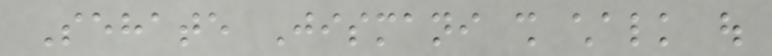Sehate Jismani shall chalk out
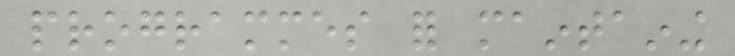programmes for maintaining
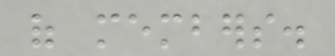of members.
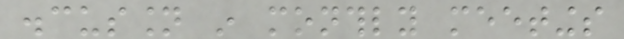discussion in monthly meetings
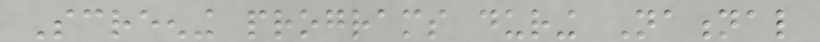Screening programs during National
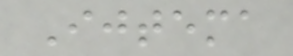Ijtema
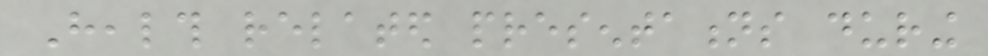Health related presentations during
